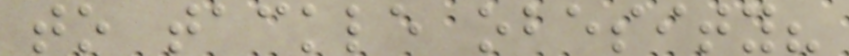to tackle obesity?
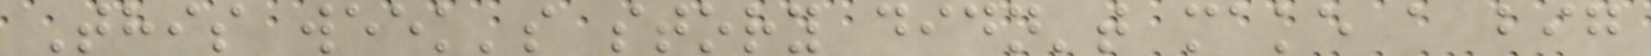This week's story didn't make a big
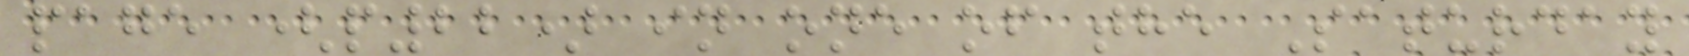page (p22) in one of the Saturday
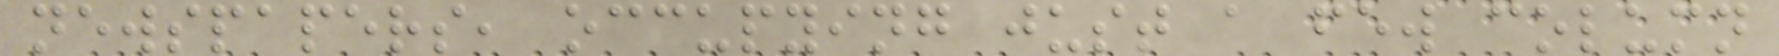newspapers, occupying just a few column
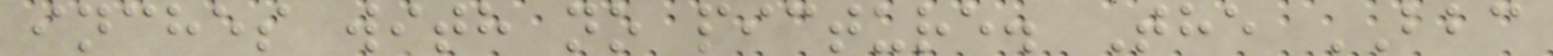inches with no picture. The BBC
